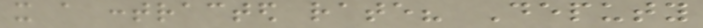it a contracted rate? Deputy
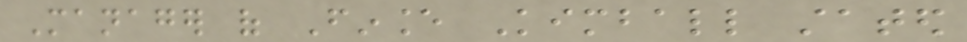Manager of Finance Kimball stated
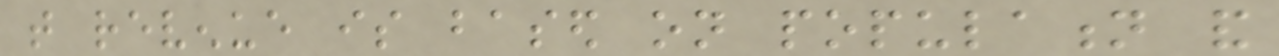that revenue is based on population and
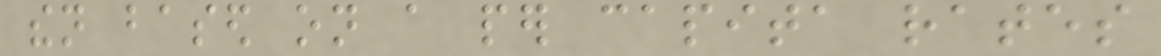then based on a per capita rates
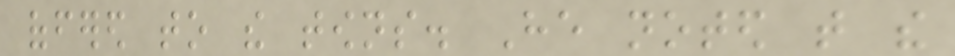offered to the towns. He noted that the
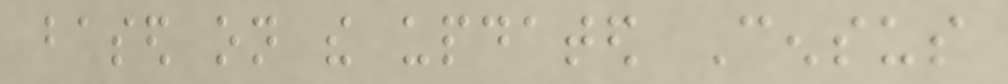based on the updated Census
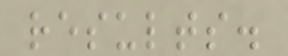results.
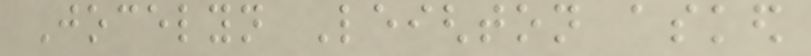Jocelyn Leighton asked
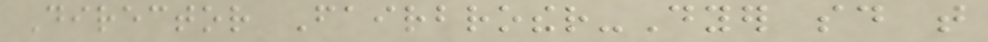Director Fairbrother-Dyer said that
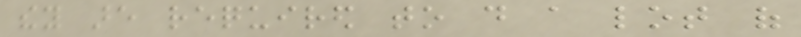they are required to do a lot of
